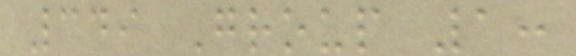349 Group 1:
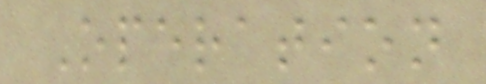Operation
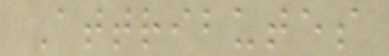Attributes
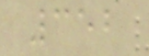352
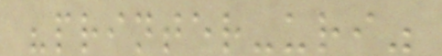"printer-uri"
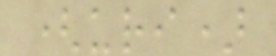(uri)
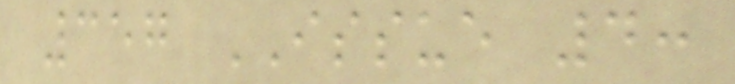357 ISSUE 4:
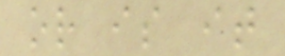or is it
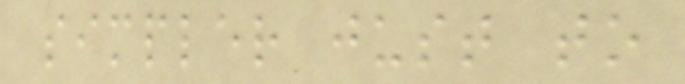simpler just to
